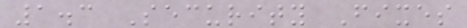1.3 Security Fixes
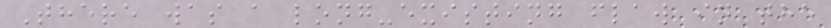There was a long-existing flaw in the
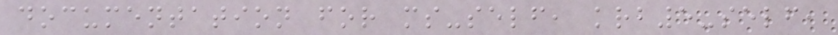documentation for ms-self, krb5-self,
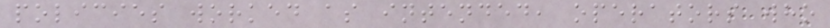policies worked as intended, operators who
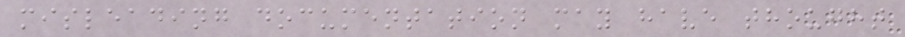misleading documentation may have thought
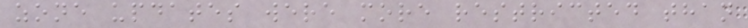zone updates were more restricted than
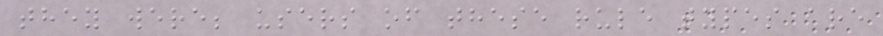they were; users of these rule types are
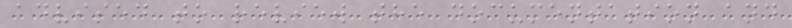advised to review the documentation and
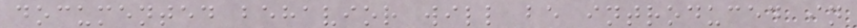documented behavior will be introduced in
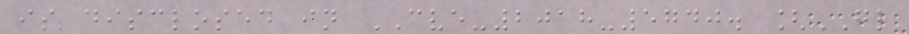is disclosed in CVE-2018-5740. [GL
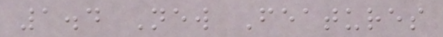1.4 New Features
